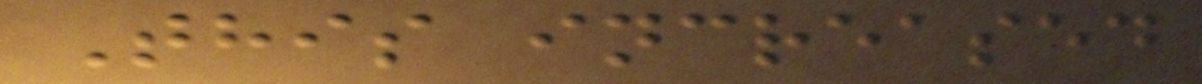This increased
